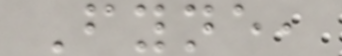Fyne,
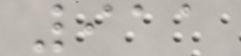911
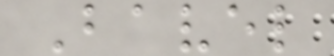Bavel
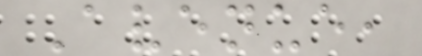Avenue,
